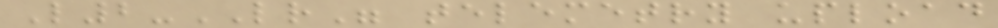L2-LR" telemetry upload
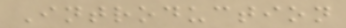Introduction
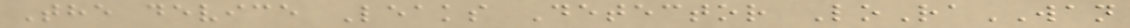The device Leaks Detector LoRaWAN
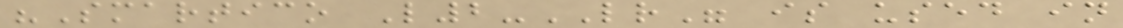"Smartico L2-LR" is used in
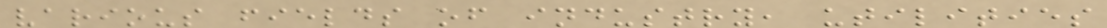various fields of industry, utilities
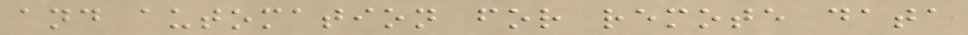and automation for remote data
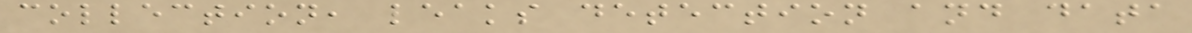collection, leaks detection and data
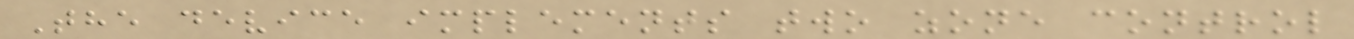The device implements two zone control
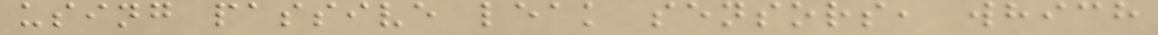using passive leak sensors, which
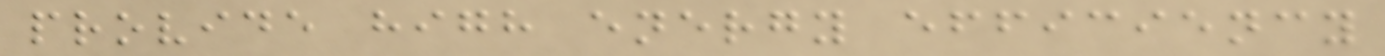provide high energy efficiency
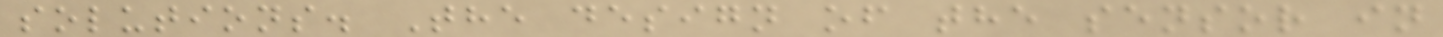solutions. The design of the sensor in
